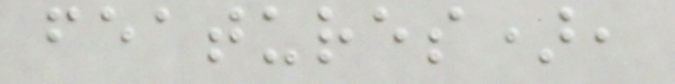features),
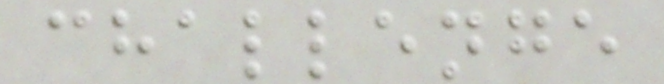challenge
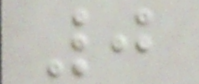0
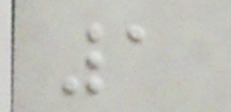1
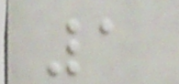1
